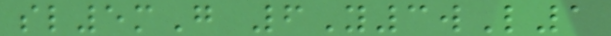sl5mG 6Y3wL1
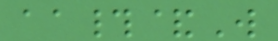aa#&W
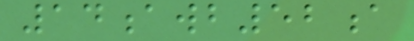14awb52a
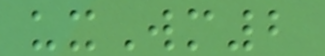uxWm2
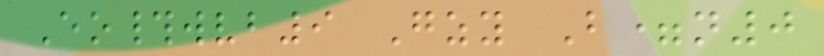Eo#wvb9 Gzy B=n0
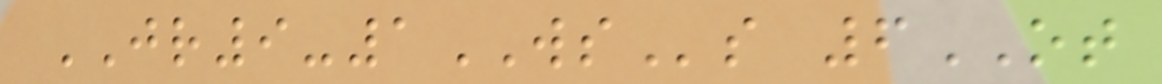JR9-1WSs 6OT
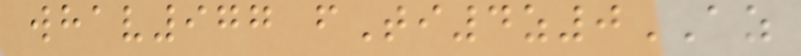whav977 fTi4z0AZ
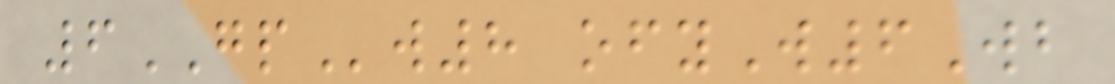6GPw8 ofyW6Wb
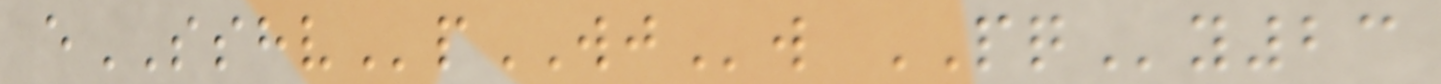eSSHVpWJw PQy23
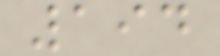194
